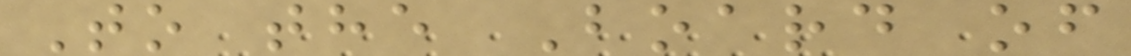To the Board of
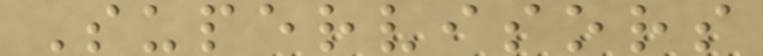Supervisors
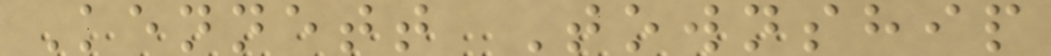Kennett Township
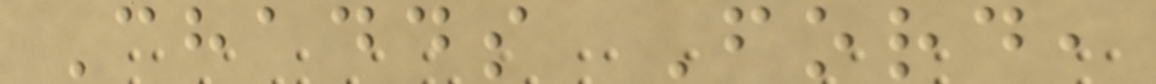Chadds Ford,
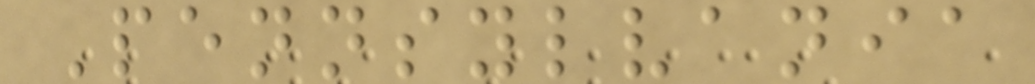Pennsylvania
